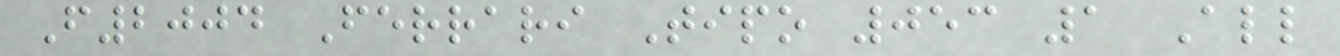F2004 Ferrari Tipo 053 1 All
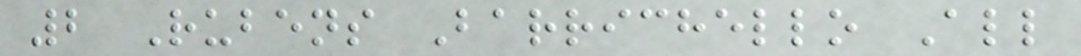2 Rubens Barrichello All
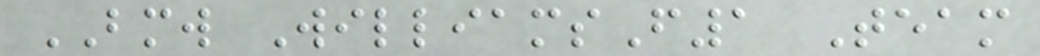BMW WilliamsF1 Team
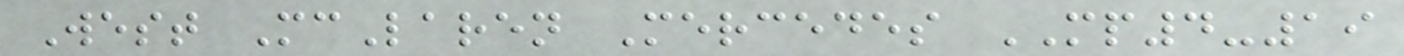West McLaren Mercedes MP4-19
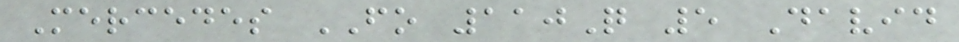Mercedes FO 110Q 5 David
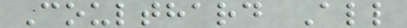Coulthard All
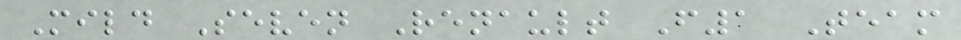Mild Seven Renault F1 Team
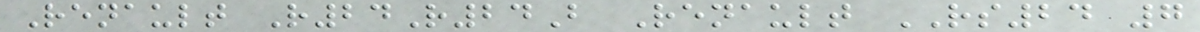Renault R24R24B Renault RS24 7
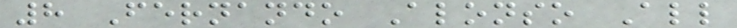8 Fernando Alonso All
